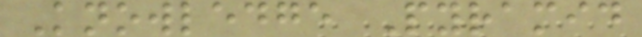Knowledge Pyramid
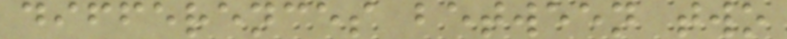differences between two
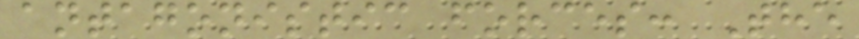antagonistic forces: The
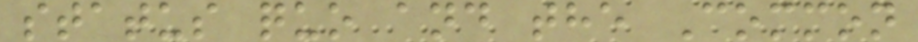status quo and the Common
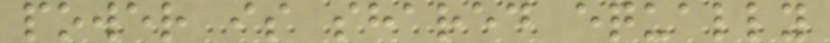power is shared equally
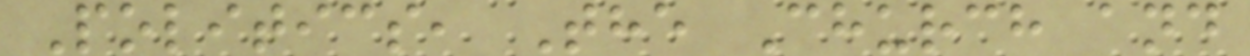Politics, The Church and
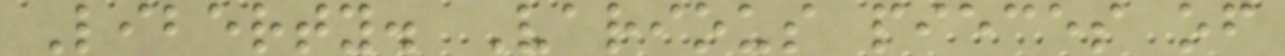Liberty. Various pieces of
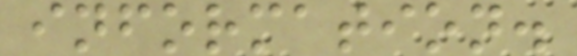information.
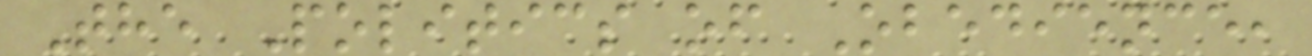The Politics of Obedience,
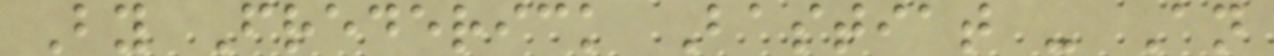By Frederick Bastiat - An
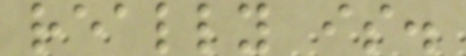really is.
